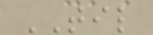TIL
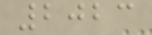2023
